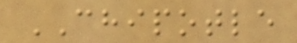CHIPOTLE
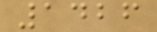1426
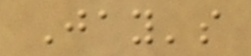Jay's
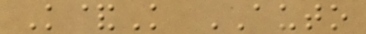K&K AUTO
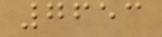7653
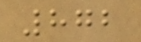872
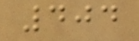404
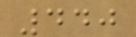440
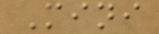Mini
